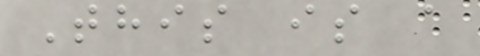This is a
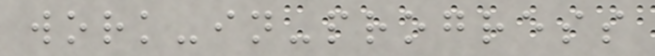work-in-progress
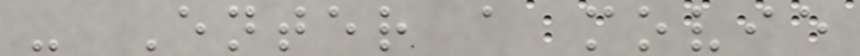- Enter a movie
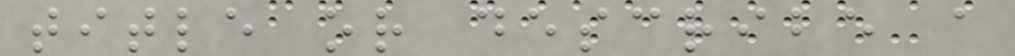title or describe a
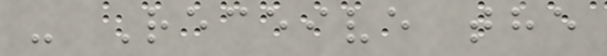- Receive the
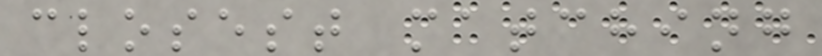closest matching
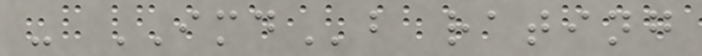- IMDb rating
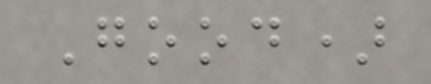Good)
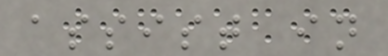assist in
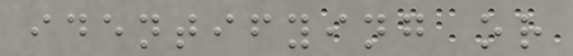identifying or
